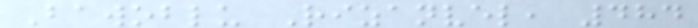Bawoblu Rizanvel, 484
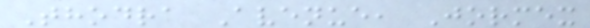Thodra Avenue, Jormex
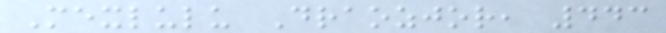Mexlulu Draozjor, 443
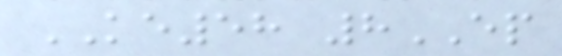KE58 8EP
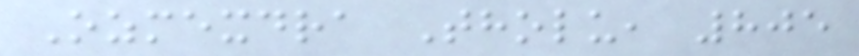Ozmexdra Tholu, 805
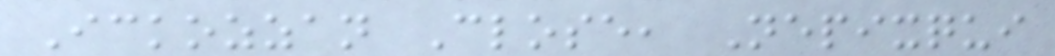Ickozzan Close, Nepixqui
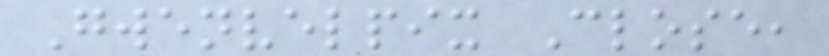Gwenvelpix Close,
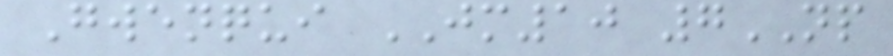Gwenqui JM10 7NP
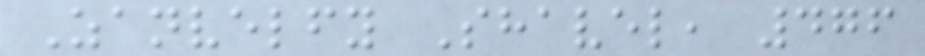Zanvelfy Shavel, 476
